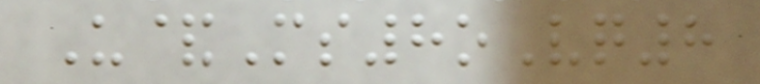U&Ms8oVq8
